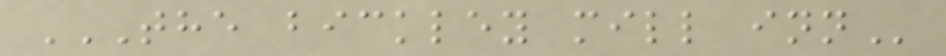THE BICKLEY MILL INN
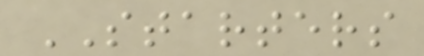STARTERS
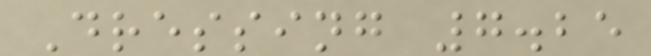Dressing 7.25
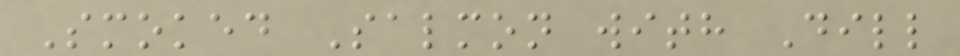Smoked Salmon with Dill
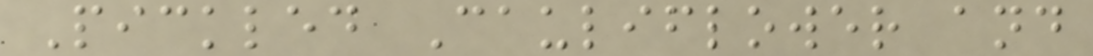Pickled Cauliflower and
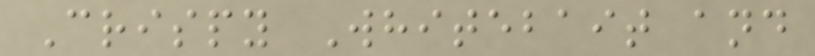Crispy Whitebait and
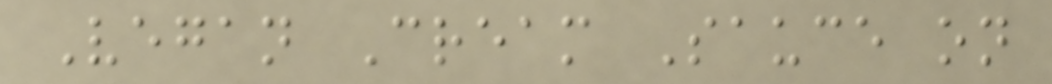Vegan Cream Sauce on
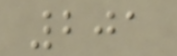201
